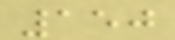150
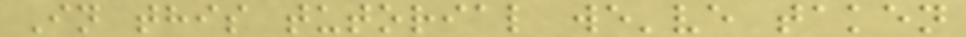In this tutorial we've taken
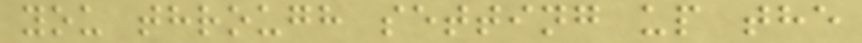you through setting up the
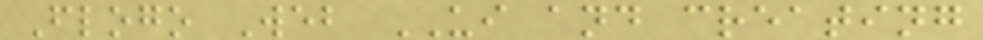Flogo Web UI and creating
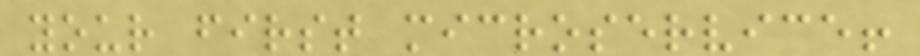your first microservice!
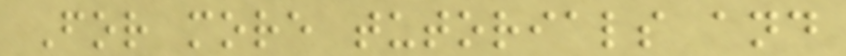For more tutorials and
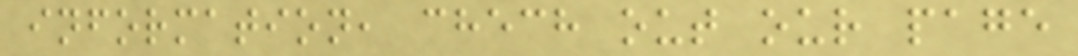information, chech out our page
